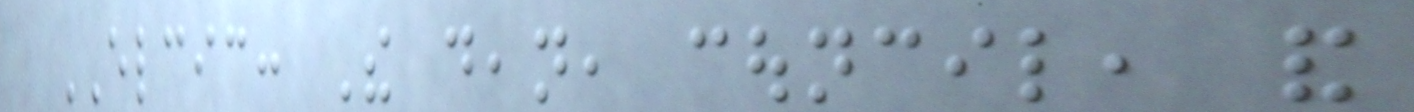ELCIC: The dean, council, and
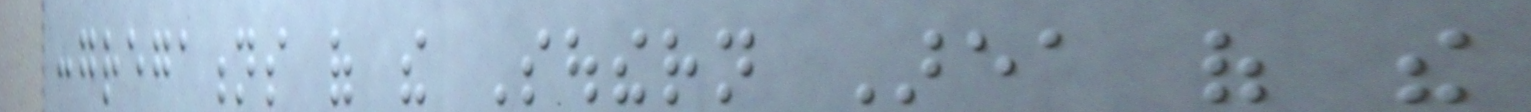congregations of the Southern Area of the
